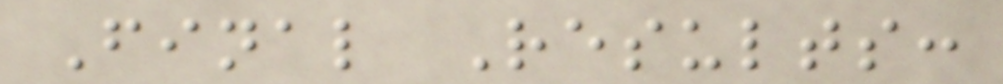Final Results:
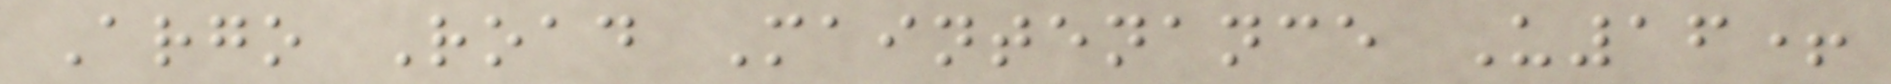Argo Road Maintenance U16+
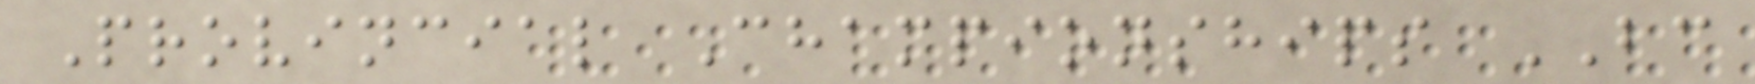Provincial Championships BC
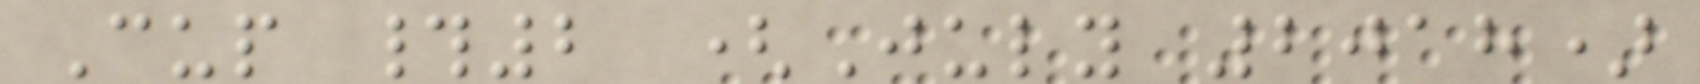Cup #2 (July 2018)
